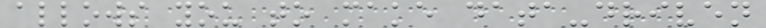allows you to make data-driven
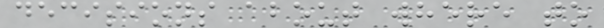decisions about where to
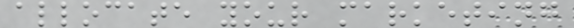allocate your marketing
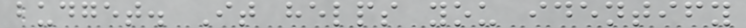budget. It helps you identify
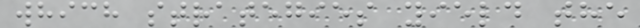which strategies yield the
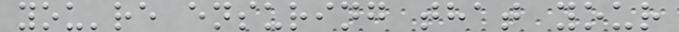you're ensuring that your
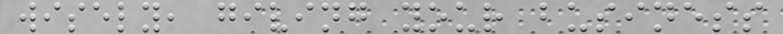wisely, giving your business
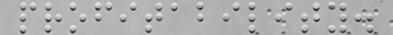profitability.
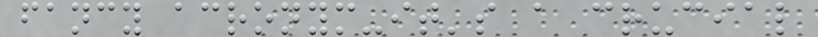fancy acronym-it's a crucial
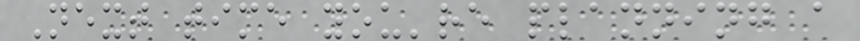Next time you're planning a
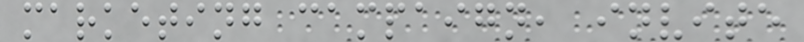marketing campaign, invite
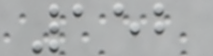152
